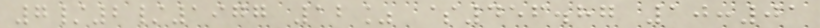7/2/1977 12% $456.87 10:01
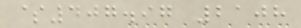$407.97 2108
